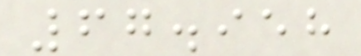67.958
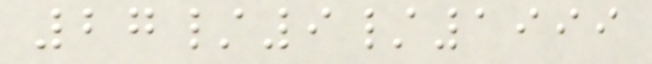27/9/1999
